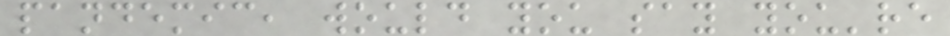pandemic, would you say you're
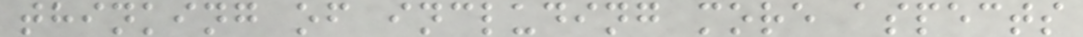thinking of including more aspects
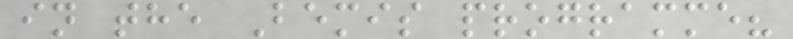in the Bemis programme?
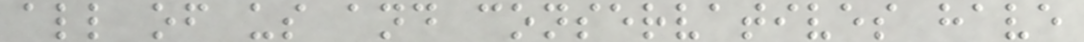all of us and conservatives have
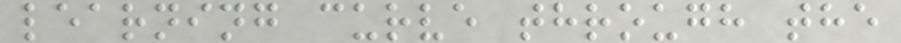learning curve through the
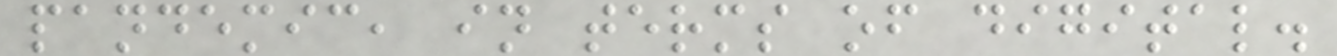pandemic, in terms of digital.
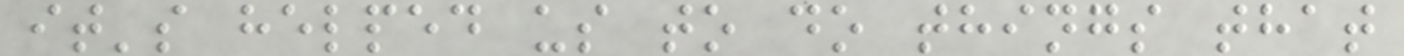it's helped us to do things that
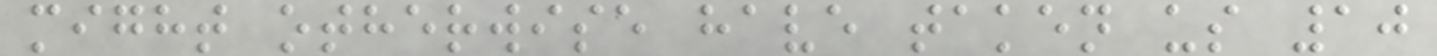might otherwise have taken us 10
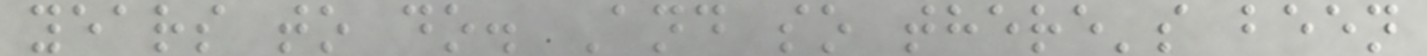years to do. And so there's been
